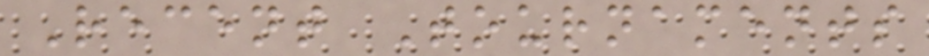Recent Tournaments
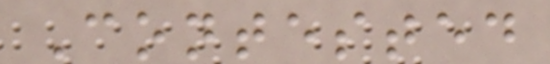Contested
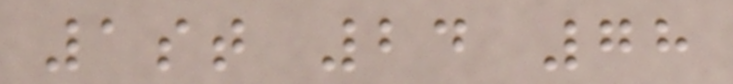1st 24 78
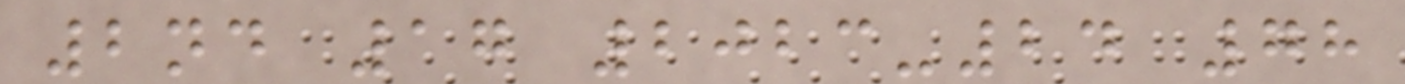2nd 17 2023-24 78
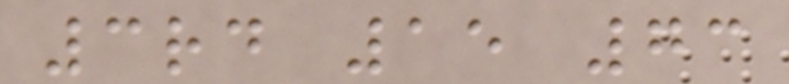3rd 15 73
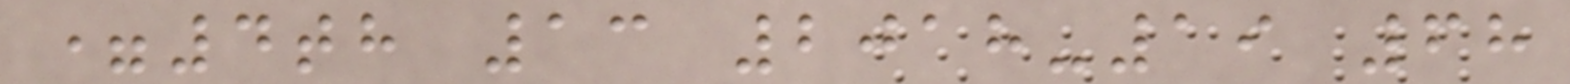=4th 13 2018-19 68
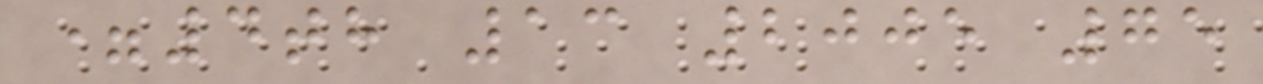=4th 13 2005 75
